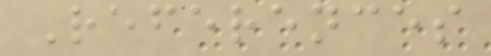References
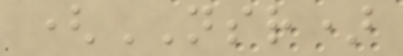(NSR)
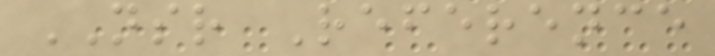NSR Reference
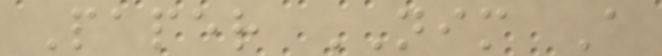Paper NIM A
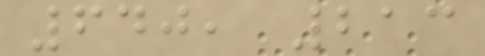640, 213
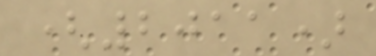(2011)
